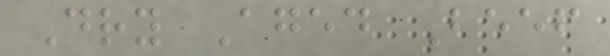Dry Aged Beef
